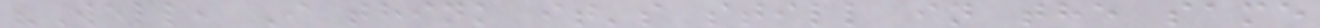"Well, I think it's still in the same
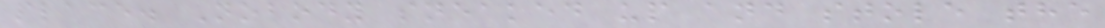place. Nobody sneaked up and stole the
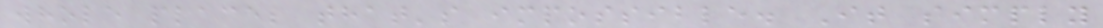whole place; that's impossible. It simply
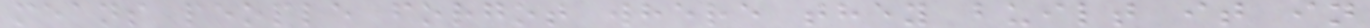means people forgot where they built it in
